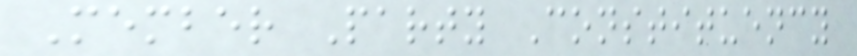Member Party Constituency
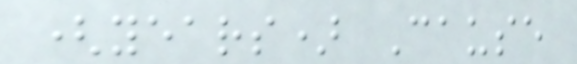(years) Cause
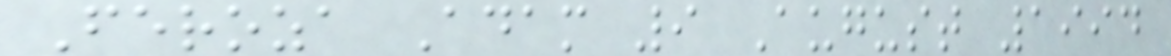Feroza Adam 9 August 1994
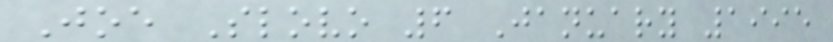Joe Slovo 6 January 1995
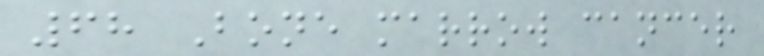68 Bone marrow cancer
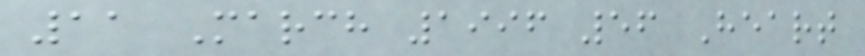11 March 1996 56 Heart
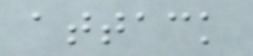attack
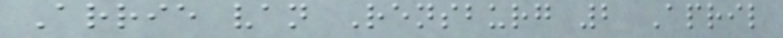Arrie van Rensburg 2 April
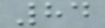84
